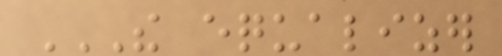THE EQUALIZER
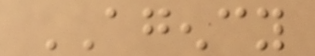AGENCY
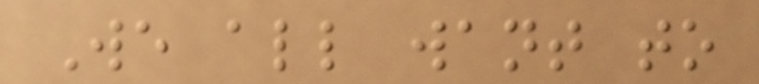We all want to
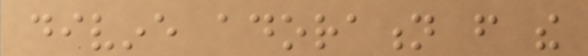divine adoration from the
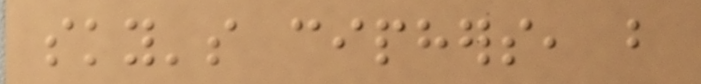sky's ciphers, but
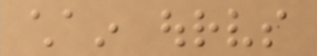chain ourselves
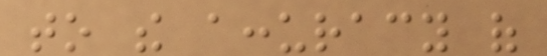to the accuracy of
